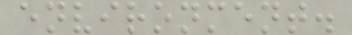environment.
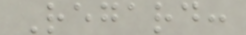Regard:
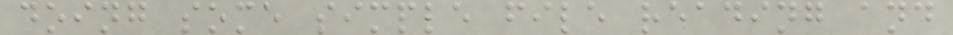doing some simple file reading and
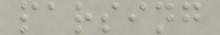parsing
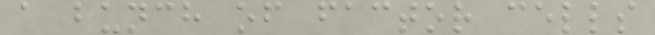a bunch of factor cells
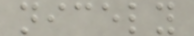nicely
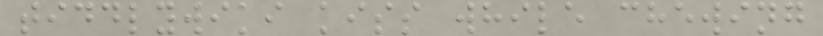tiddlywiki kiss while chewing
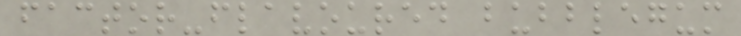factor-flavoured bubblegum
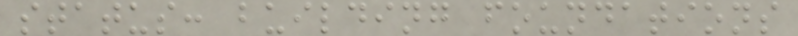status: building foundations
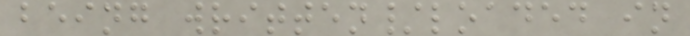being written/loaded in
